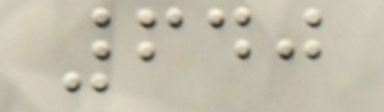640
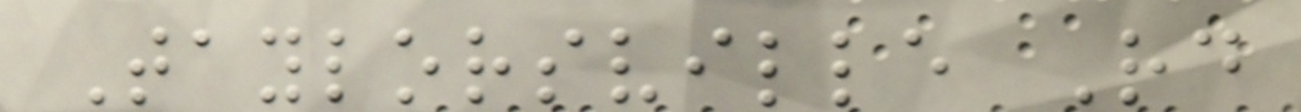Taylorsville Rd
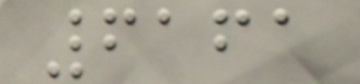6161
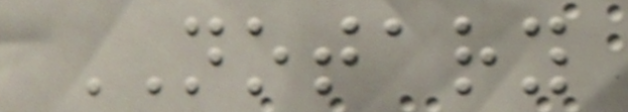NOTARY
